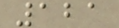121
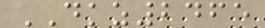DKZ2465
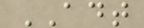ADT
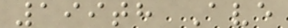199th Ave
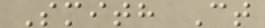Smith Ct
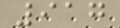917
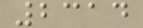2314
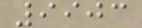9903
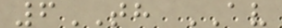6TH AV
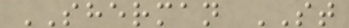SHERMAN ST
